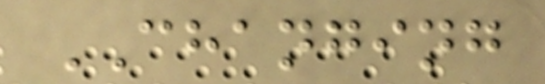CHANGING
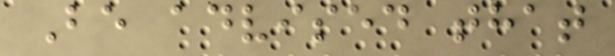Be advised that
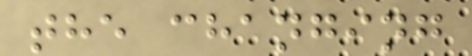the changing
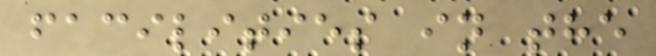facilities in the
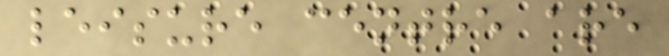leisure centre are
